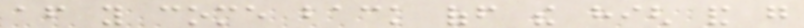after you come back off the high and go
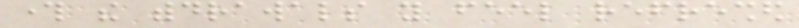through the withdrawals you feel refreshed
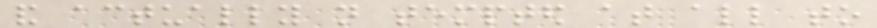and actually not tempted at all to
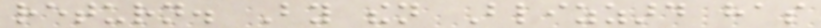return. By then Blizzard has
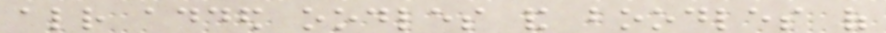already added oodles and boodles of
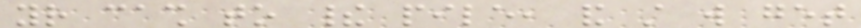your cash to their pile, and still will get
